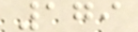179
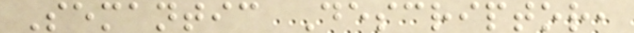Semantic Descriptor,
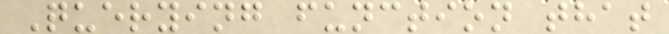Querying function that
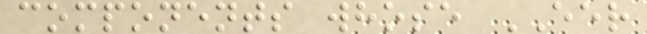components whose EER
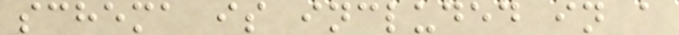schema is included in a
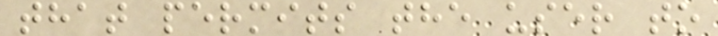that permits the user to
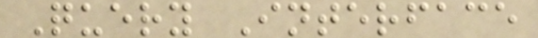Query Interface
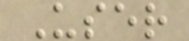User
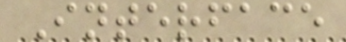Interface
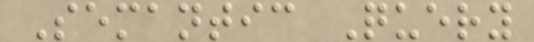Semantic Query
